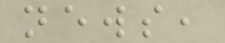news,
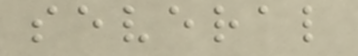several
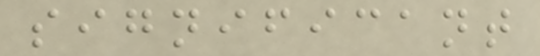significant
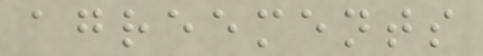agreements
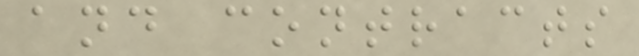and contracts
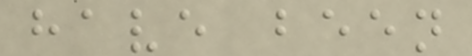have been
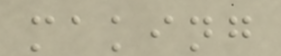making
